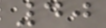40
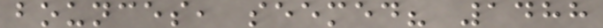bounces, seemed? 1488
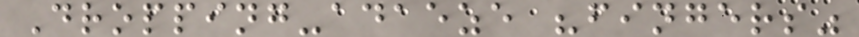Dropping-adaeze "fingers"
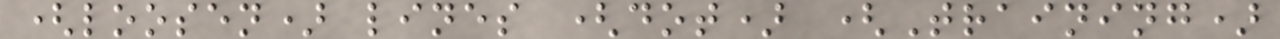(loosen) lines (dot) (Training)
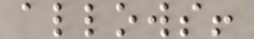allows!
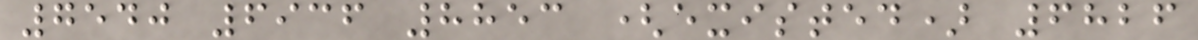7540 6936 8853 (existed) 6826
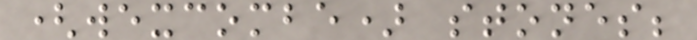(wexcombe) stones;
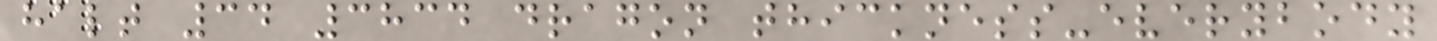halt 34 3834 dragon thickness-everybody
